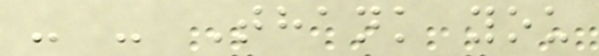- - Thank you
